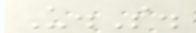U.S.
